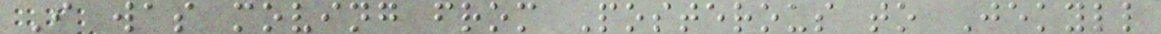I was moving from Posterous to Jekyll
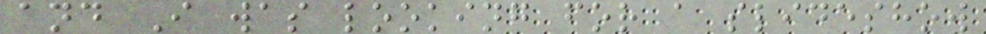and I was looking for a slideshow
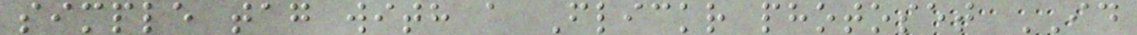simple tag with a Flickr photoset ID
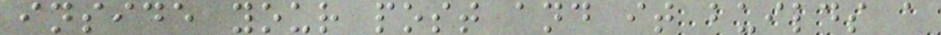inside your post and it builds a
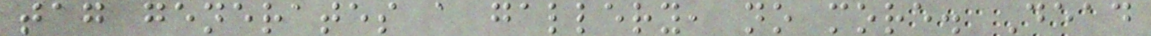tag generates a gallery, no more. Dead
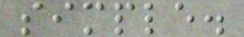simple.
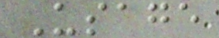Usage
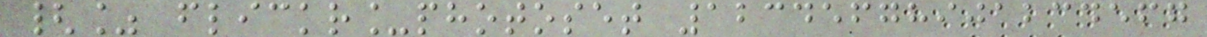{% flickr_photoset 12345678901234567
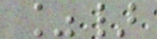%}
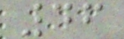46
